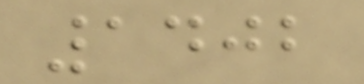1402
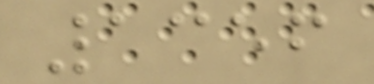1356
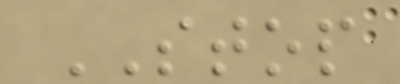STOP
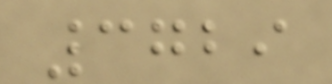3729
